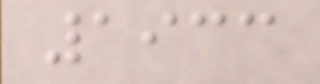1933
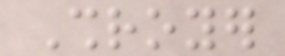Shroyer
